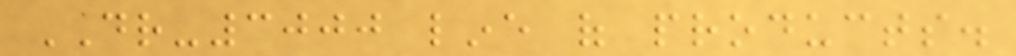DR-3000 line of products.
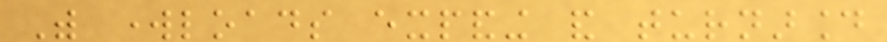With workloads expanding and turnaround
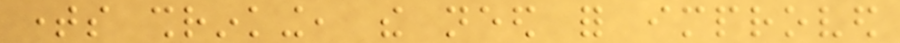times shrinking, the need for improved
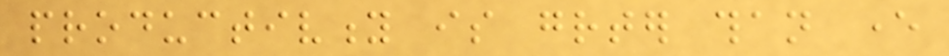productivity is greater than ever
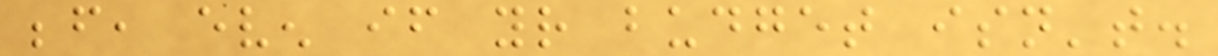before, even if your budget isn't.
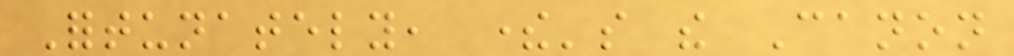Fortunately, there's the Canon
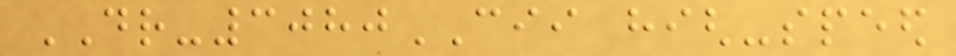DR-3080CII high-speed
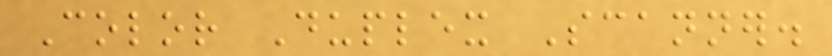Color Duplex Scanner.
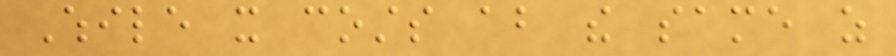While it costs about the same as
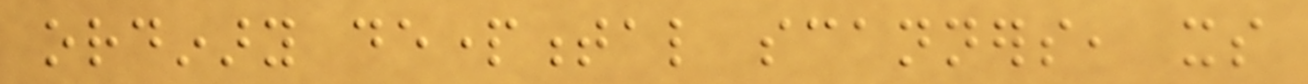ordinary departmental scanners, its
